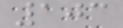103
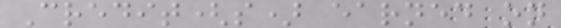Credit(s) earned on
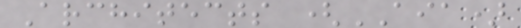Architects (AIA)
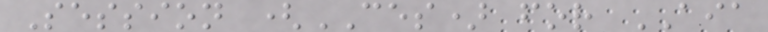Session (CES) for AIA
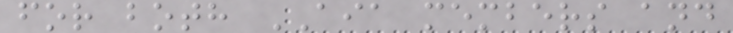for both AIA members and
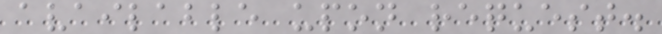available upon request.
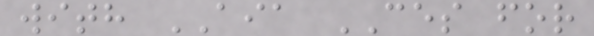with AIA CES for
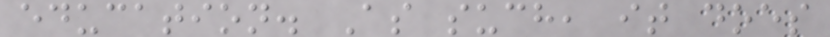education. As such, it does
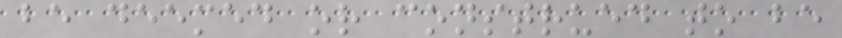be deemed or construed to be
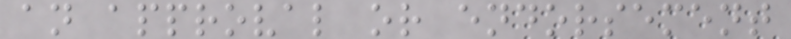an approval or endorsement
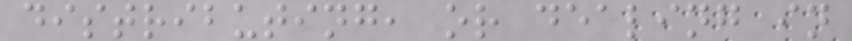distributing, or dealing in
